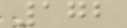172
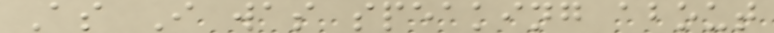As I was speaking about
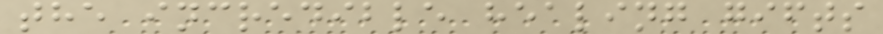the incredible healing gifts
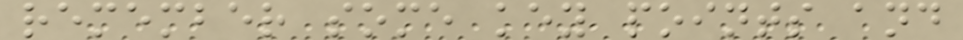remember some key points and
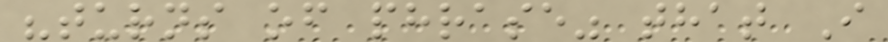"turns of phrase" that I
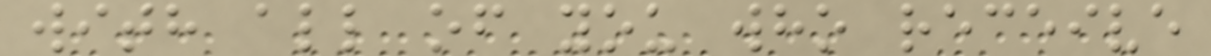with all of you who receive
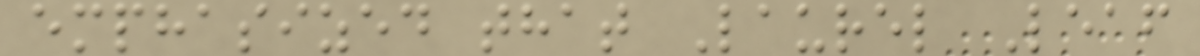emphasized that Laurel Leaf
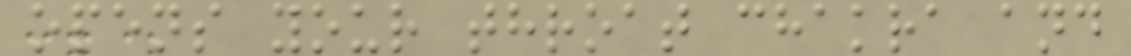opens your throat chakra and
